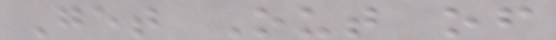Get Out of
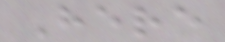Here
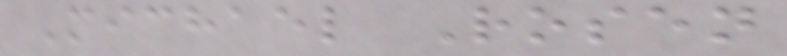Michael Rosen
